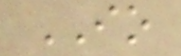IO
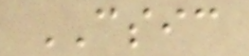CSIC
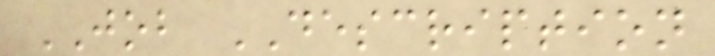JOB DESCRIPTION
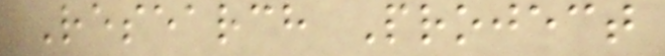Research Project
